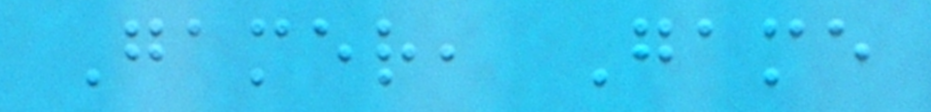Gamer, Game
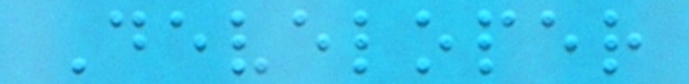Developer
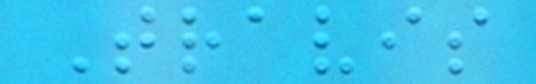Travis
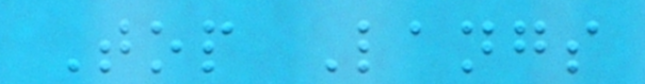Top Langs
